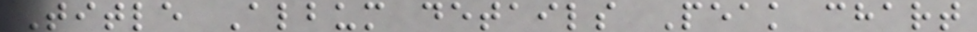Title Album details Peak chart
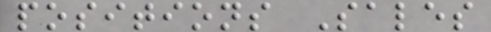positions Sales
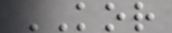KOR
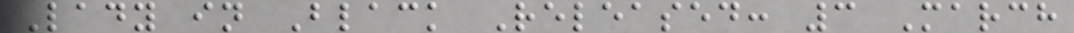Lady in Black Released: 3 March
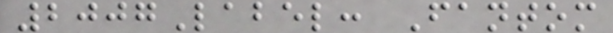2007Label: Fantom
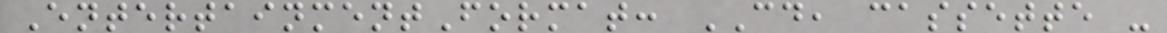EntertainmentFormat: CD, cassette -
